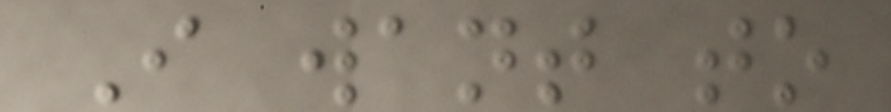I want to
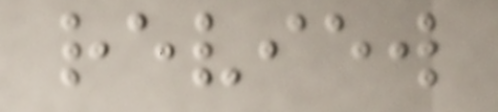review
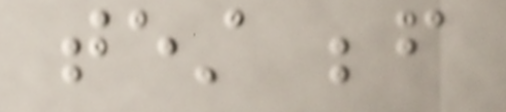test before
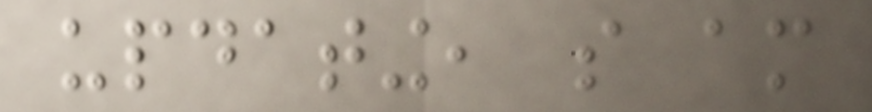updating, so am
